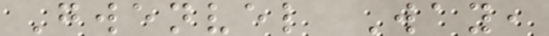Gwenvel Way,
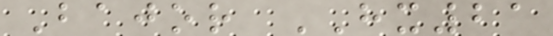Bajor HX21
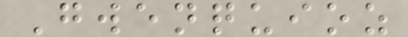Gwenquioz
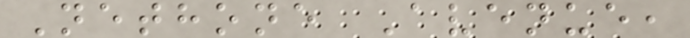Nethone Avenue,
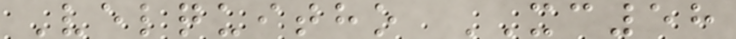Velquitho XC58
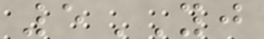5YJ
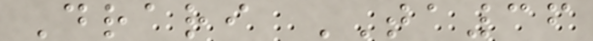Drari TA36
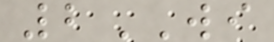2WI
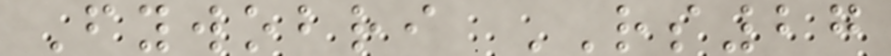Fywobri RS27
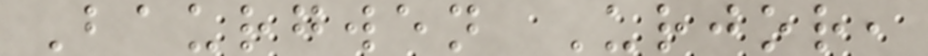Baurgwen Urjor,
